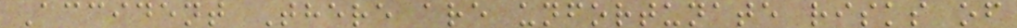Accident There are unfortunate risks of
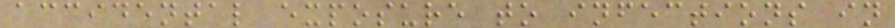accidental exposure to infections in
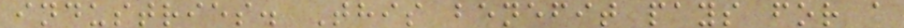industries. This benefit pays for a
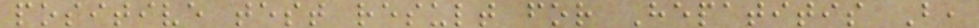positive test result for Hepatitis B,
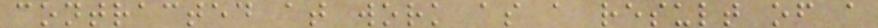contracted at work as a result of a
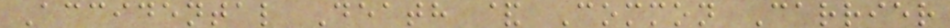Accidental Death & Common Carrier
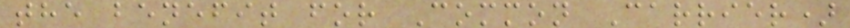the benefit for Common Carrier)
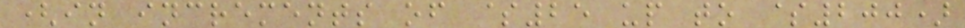(in increments of $25 up to $200)
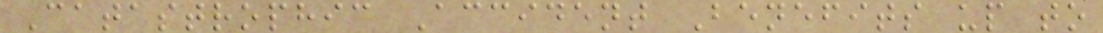Catastrophic Accident Benefits up to
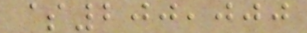$200,000
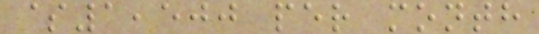$1,500 per month
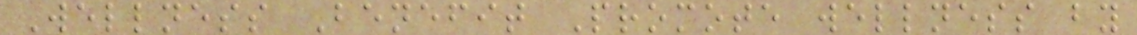Wellness Benefit Promote wellness by
